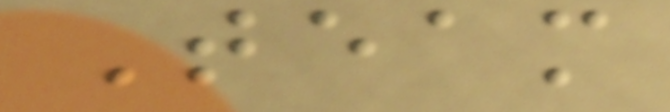Team
